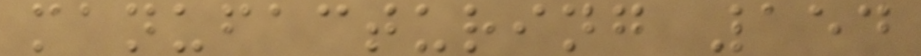manufacturing 154
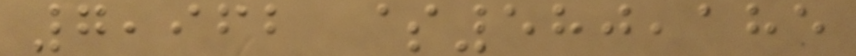7,962 $580,185
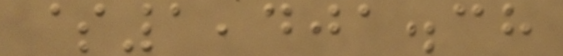$1,401.38
